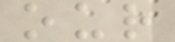our
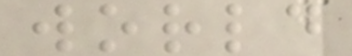world
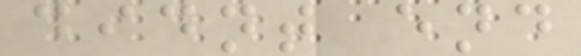didnt end
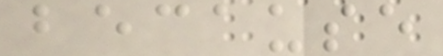because
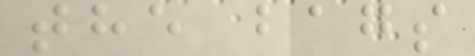the bags
